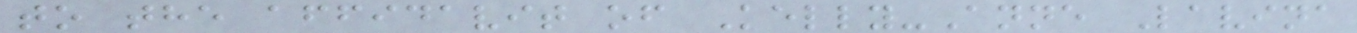to the affidavit of Kelly-Anne Lavina
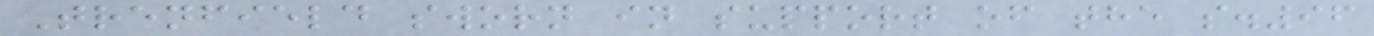Trenfield sworn in support of the s.96
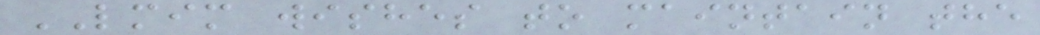LMIM wishes to maintain the
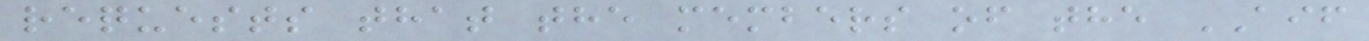requests that the members of the AIF
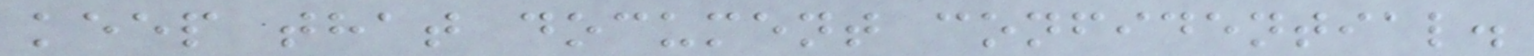keep that document confidential.
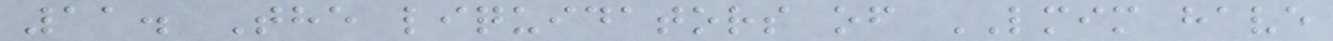11. The liquidators of LMIM have
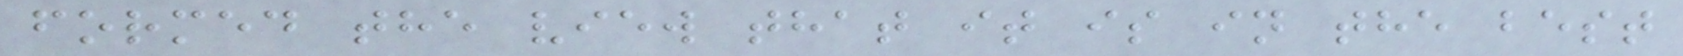formed the view that it is in the best
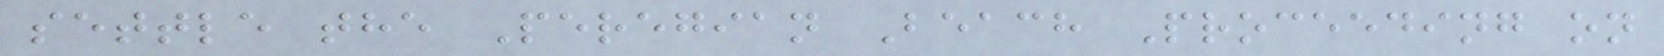settle the Peregian Beach Proceeding on
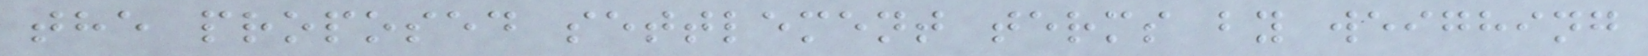the proposed settlement terms by weighing
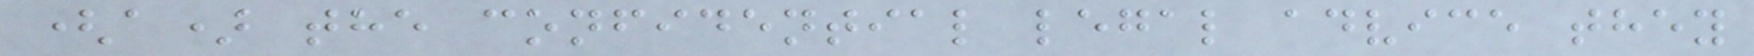(a) the confidential legal advice they
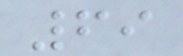69
